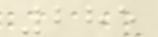285
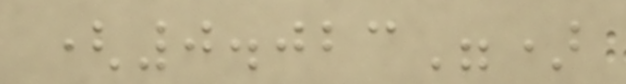(0.023")
